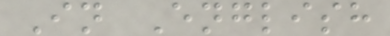In English
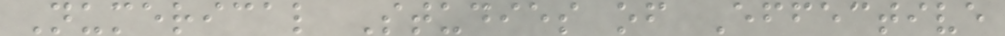Numerical Studies of Effective
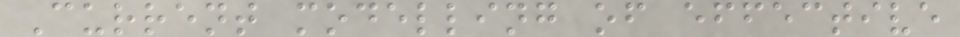Current modelling of effective
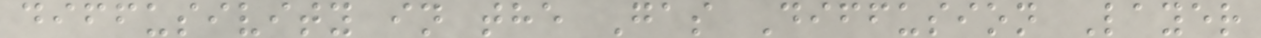diffusivity in the Gas Diffusion Layer
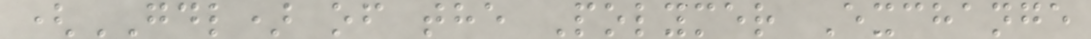(GDL) of the Polymer Exchange
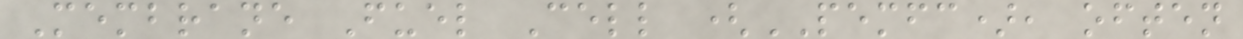Membrane Fuel Cell (PEMFC), often
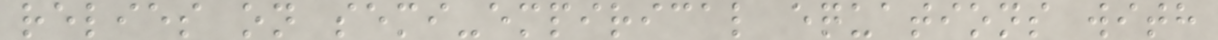relies on semi-empirical equations with
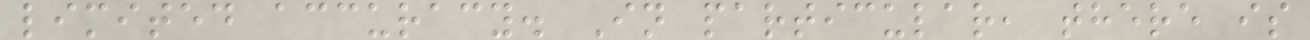limited accuracy. In particular, there is
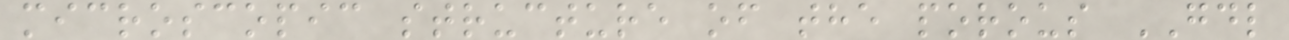microscopic structure of the porous GDL
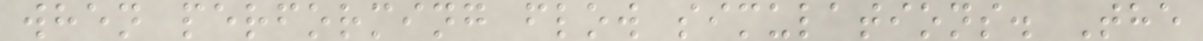when performing flow simulations. The
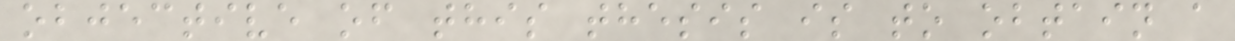objective of this thesis is to obtain a
